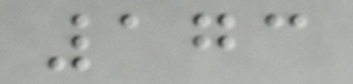173
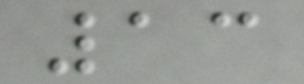13
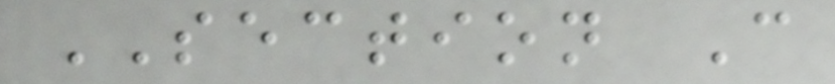SECTION C
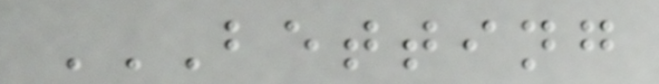BETTING
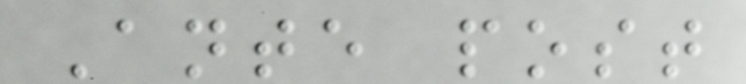Ante post
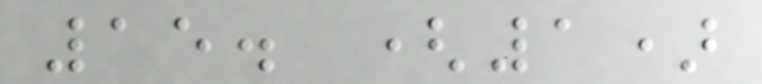15. (1)
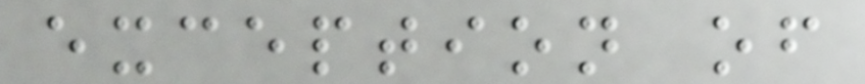exception of
